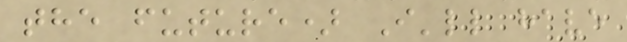the future) I'll have
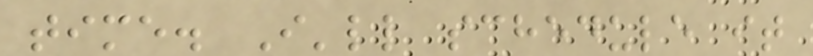time. I'll schedule it
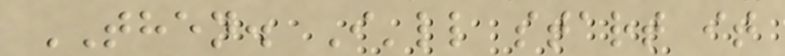THEN. I'll start it
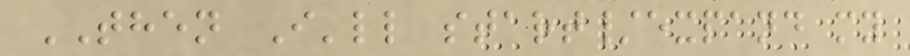THEN I'll start/expand my
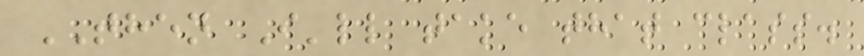THEN I'll take that class.
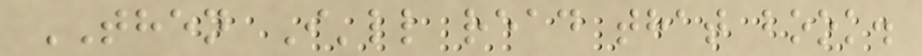THEN I'll read that book.
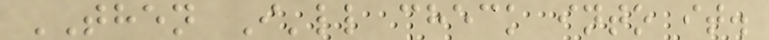THEN I'll check into it.
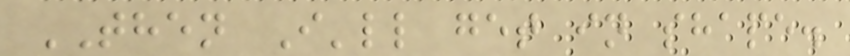THEN I'll get in shape.
